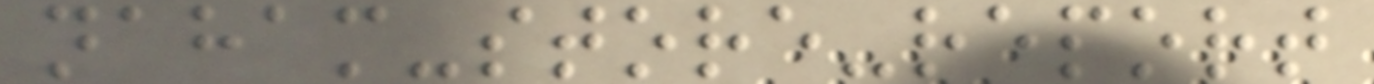naham-store-report
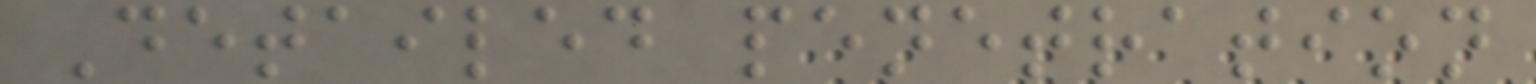Detailed penetration
